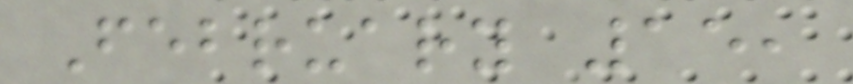February 15,
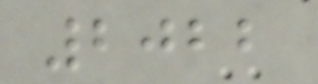2022
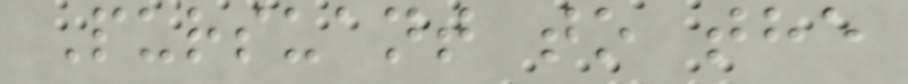Pursuant to the
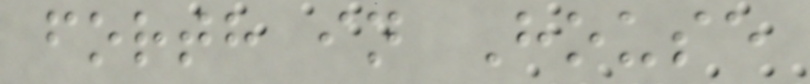forth in House
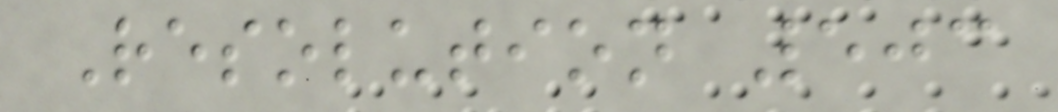Resolution 503
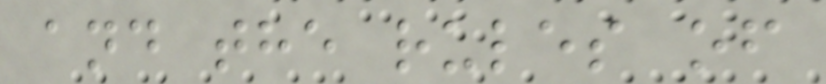and the rules of
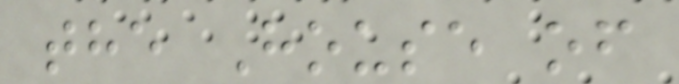the House of
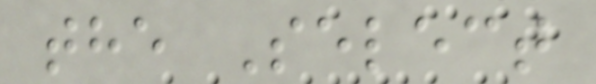the Select
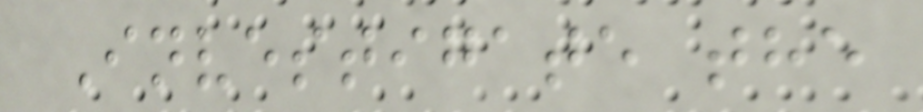Investigate the
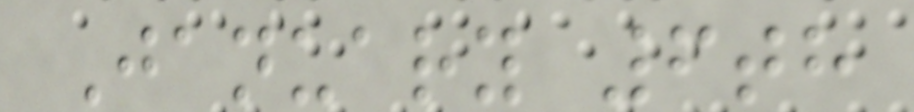January 6th
